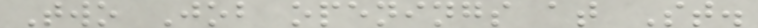Two Job openings at St.
